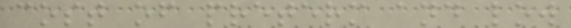cost of preterm and low
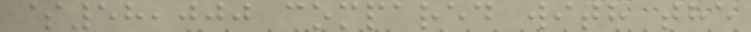$58,000 compared with the
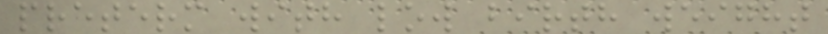preterm with low birth weight
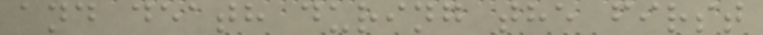and death during the first
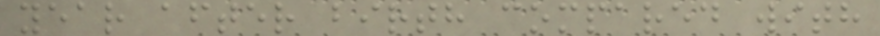year after birth compared with
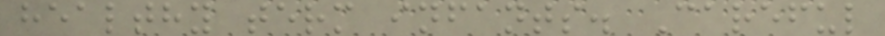healthy term infants. Careful
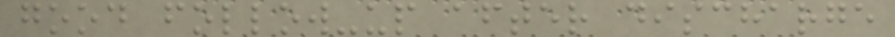good follow-up after discharge
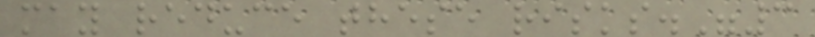may reduce these risks."3
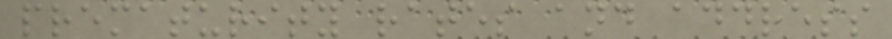prematurity rates and address
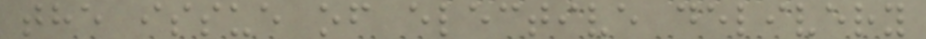the issue of elective delivery
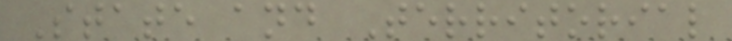State and Territorial
